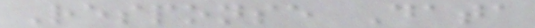Response Data
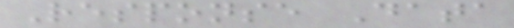Response Data
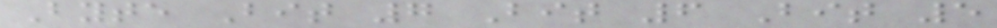Byte Bit 7 Bit 6 Bit 5
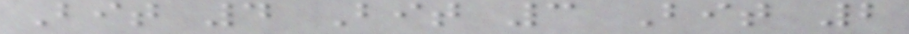Bit 4 Bit 3 Bit 2
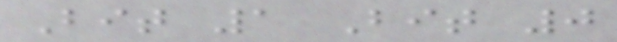Bit 1 Bit 0
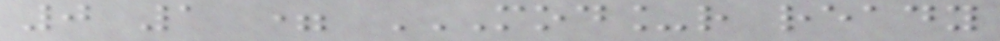0 1 = MOD_R READY
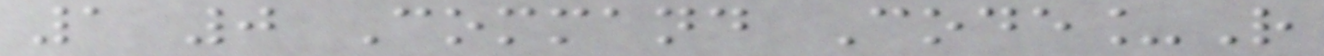1 0 Command Code_R
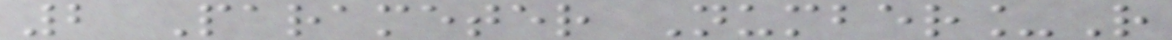2 Parameter Number_R
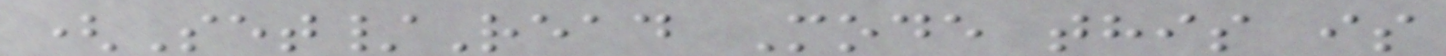(Set/Read Mode this is
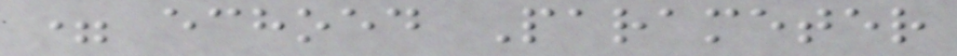= echoed Parameter
